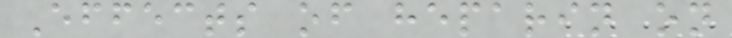Effects of heparin on
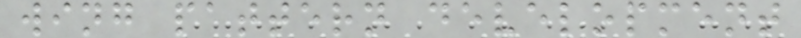wing pattern development
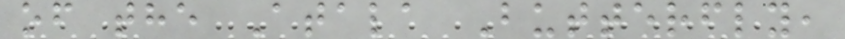of the Atala Butterfly,
